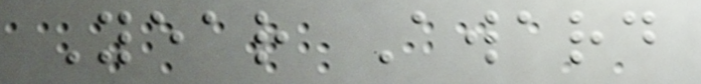Year Award
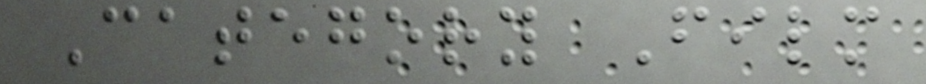Category Film
